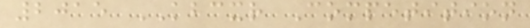2015 KBCXR Competition
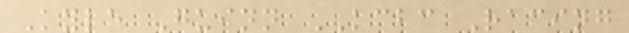Kyle Guinn KCBC Racing
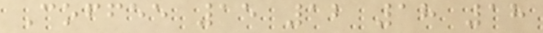Coffee 15 12 18 18
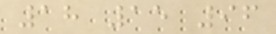18 15 96
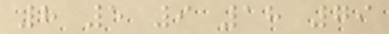8 5 9 18 79
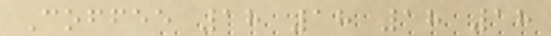Coffee 18 18 18 18
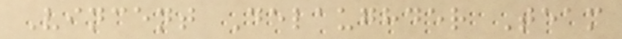Vincent Delaughder Team
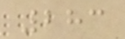283
